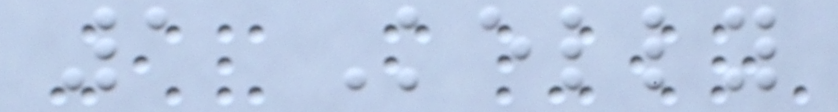1 Kelly
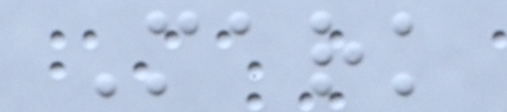Mark
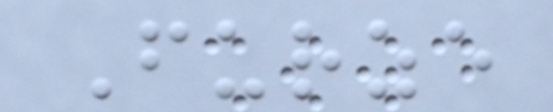Furze
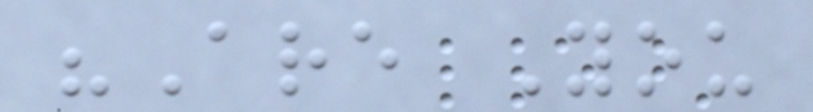"Are You
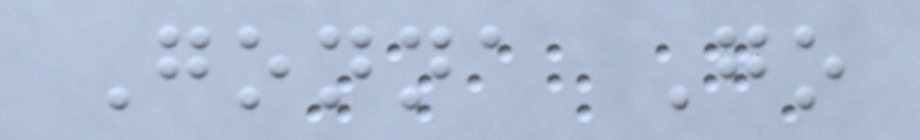Gonna Go
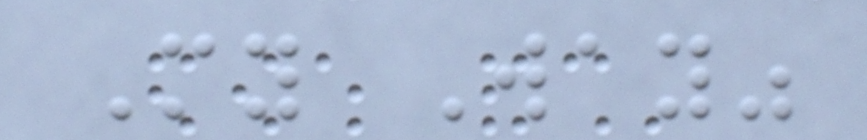My Way"
